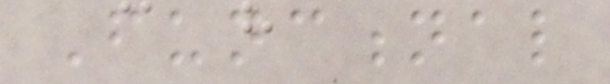Functional
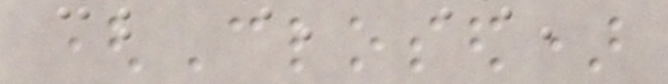(Closed)
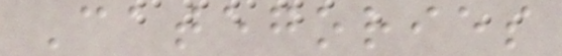Categories
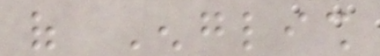of English
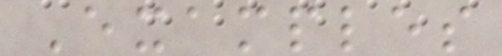Examples
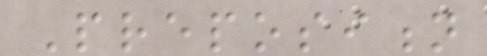Preposition
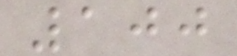100
